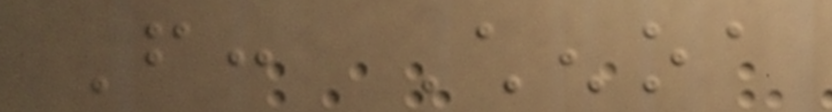From: Chenoa
